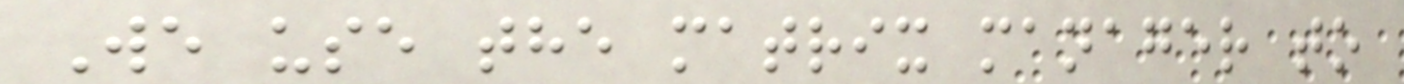We use the matrix manager to
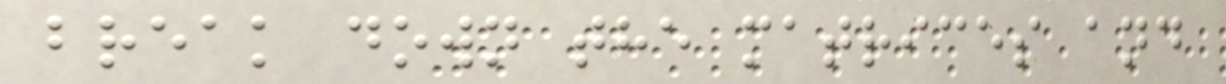break down the matrices and
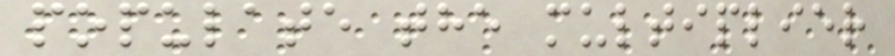populate the multiplier
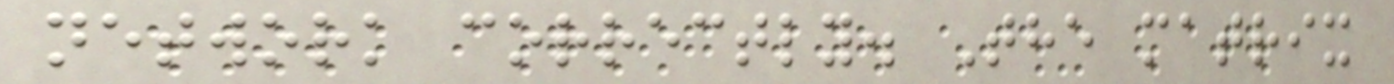network correctly. The matrix
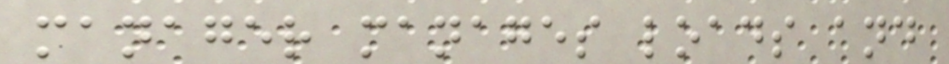manager manages loads and
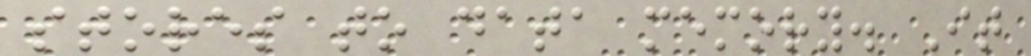stores to data memory. It
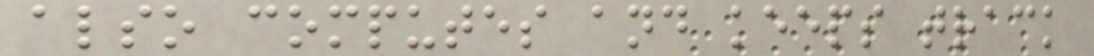also computes and keeps track
